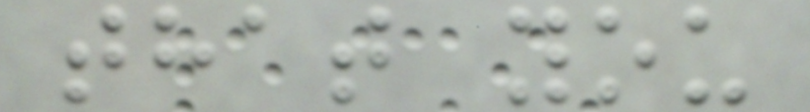that you
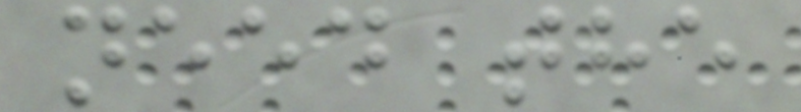need the
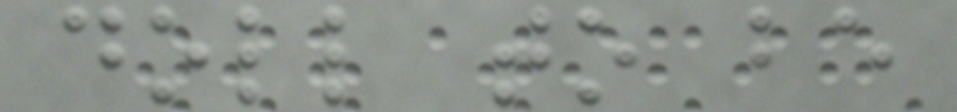doll to be
